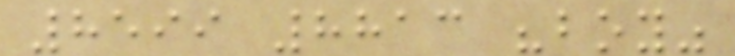8599 8813 "boy"
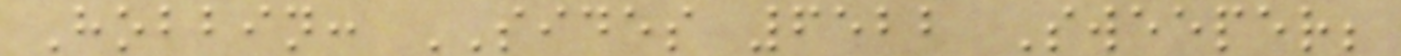Hobbin: SIDES 6522 Sweeper;
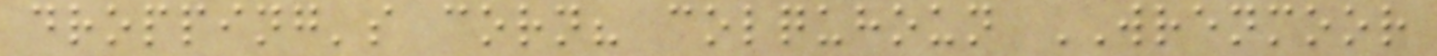dropping's corn? colquhoun WRENMOOR
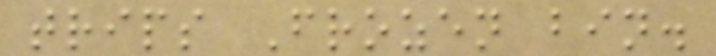trips Frozen bin.
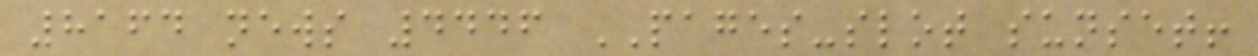8164 news 4446 PAGES-slot sunset!
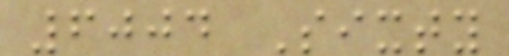6004 Sixty
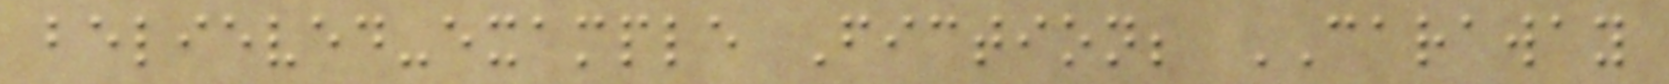believed-example Fiction; CARAWAY
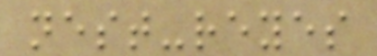nest-reyes
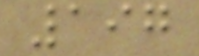197
